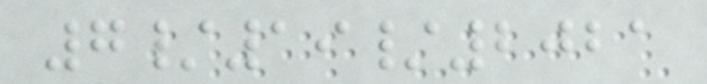7/19/2021
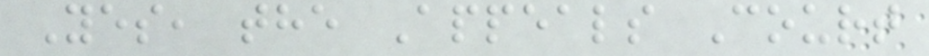Yes, the Appeals Court
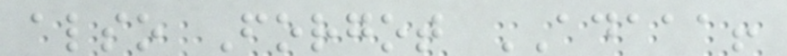also Forgot ADAAA!
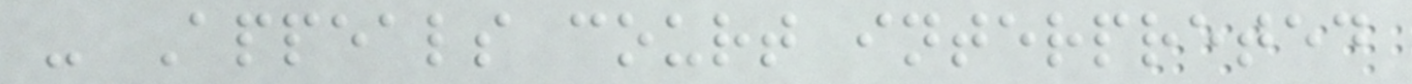- Appeals court interpreted
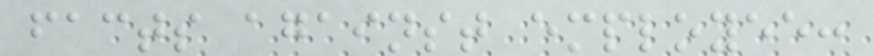facts against employee:
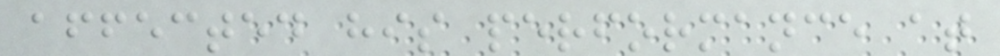affected his performance at
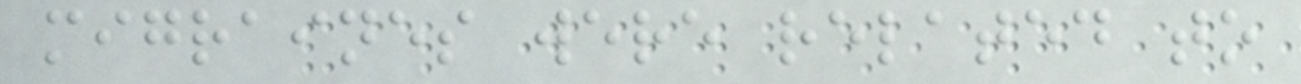migraines were related to
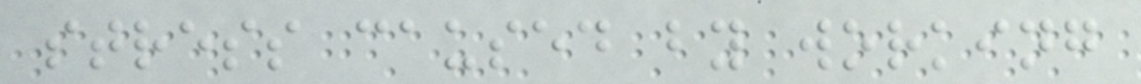stress caused by working
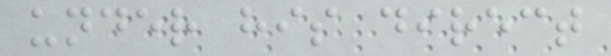under his direct
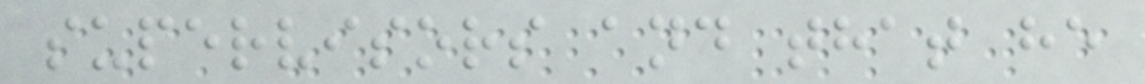supervisors and that he
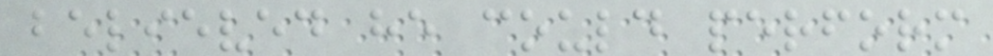believed he could perform
